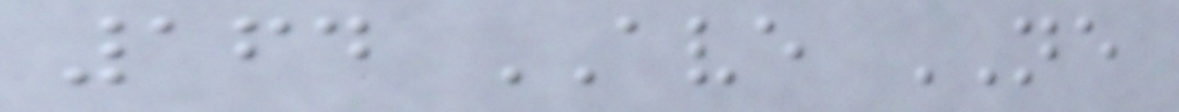164 AVE NE
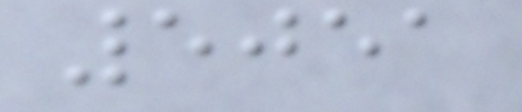5051
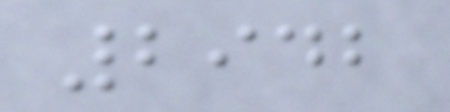2942
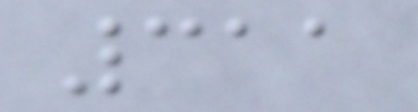311
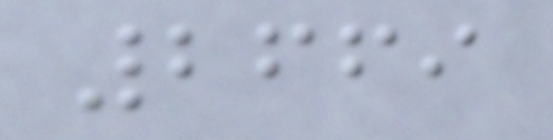2669
